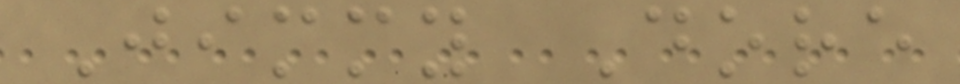Jimmy Dore
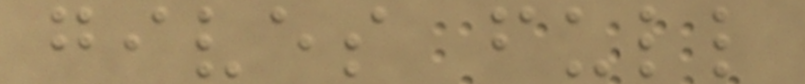gives full
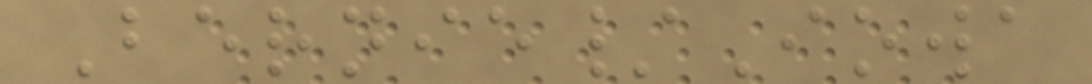Bernie/Iowa
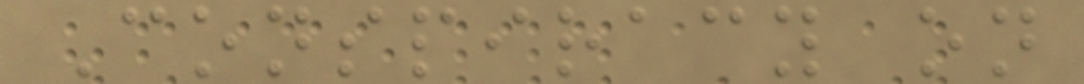Conspiracy on
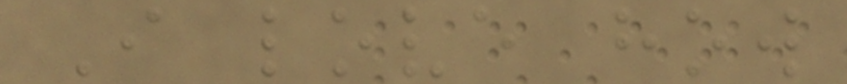I love how
